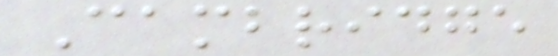Cambridge
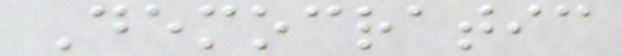Democratic
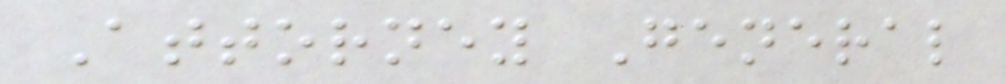Attorney General
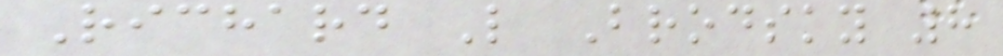Richard L Brodsky 8
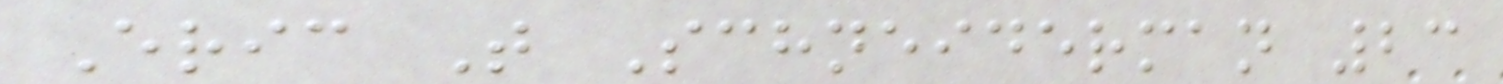Eric T Schneiderman 23
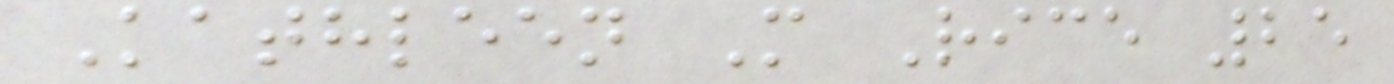Kathleen M Rice 25
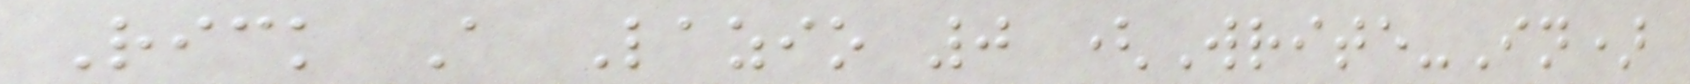Rick A Lazio 0 (Write-In)
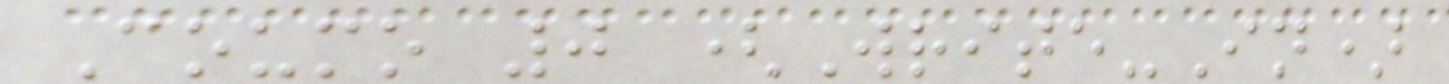Coumo 0 (Write-In)
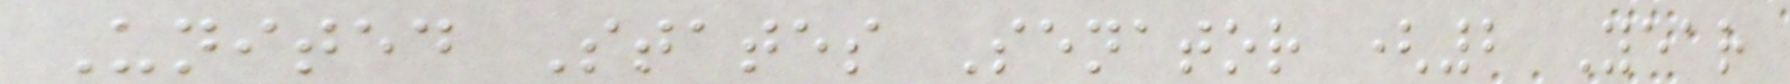United States Senator (2 Year
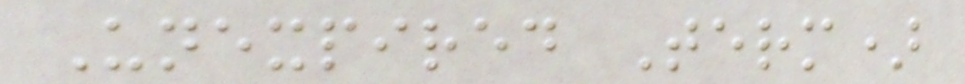Unexpired Term)
